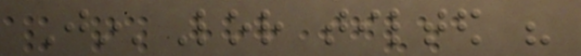Jin'Lor tilted his
